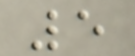5
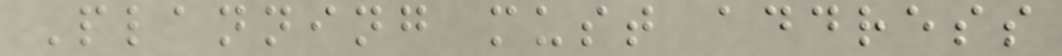Planning must address
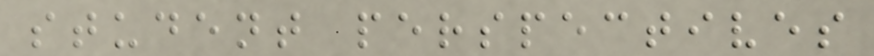student perspectives
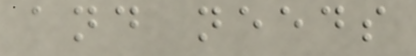and needs
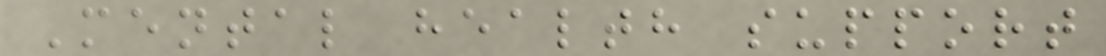Mental health support
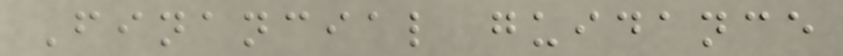Financial guidance
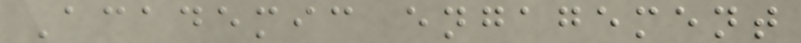Academic engagement
